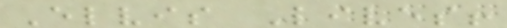Elvis Lives!
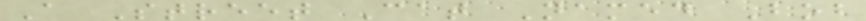A Street Cat Named Bob
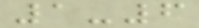1-6
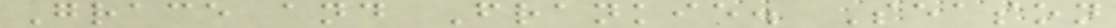Grace and Frankie. Season
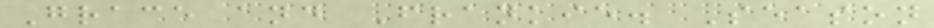Grace and Frankie. Season
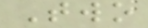Two
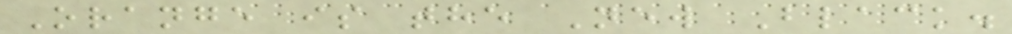Orange is the New Black.
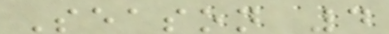Season 4
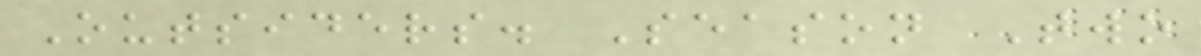Outsiders. Season Two
